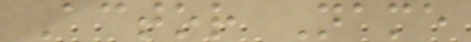Actor Name
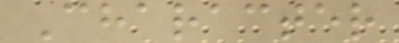Character
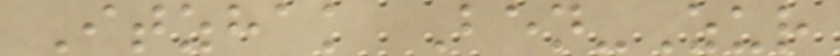Itzhak Ben-Zur
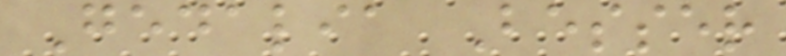Gedalia Besser
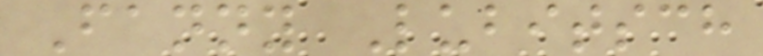Fanny Lubitsch
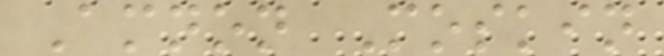Amnon Moskin
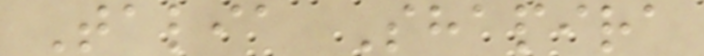Talia Shapira
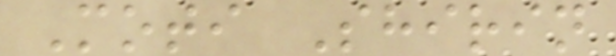Moti Shirin
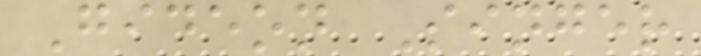Gideon Singer
